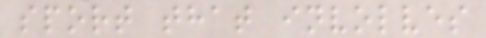sport that involves
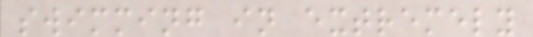swimming in extremely
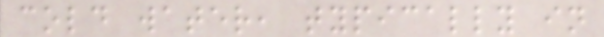cold water, typically in
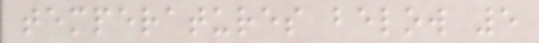temperatures below 5
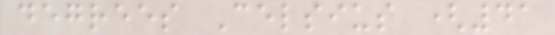degrees Celsius (41
